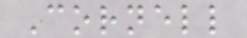Cornell
